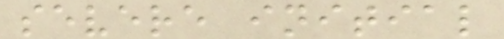severe initial
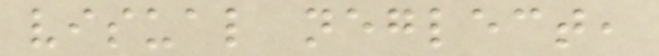visual neglect,
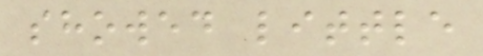showed little
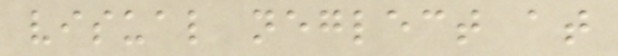visual neglect at
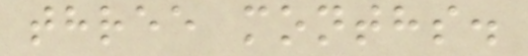three months.
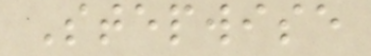Stepwise
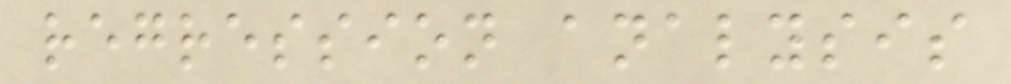regression analysis
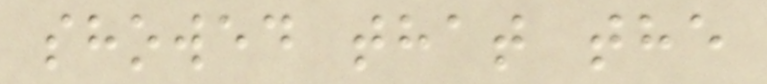showed that the
